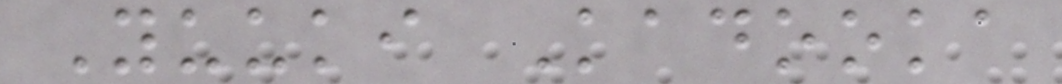Yuuki Kadooka
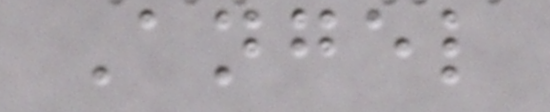Angel
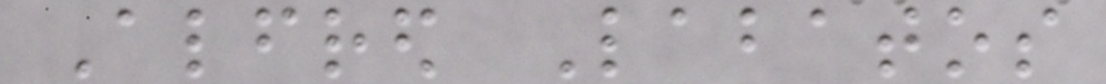Alfred Labatos
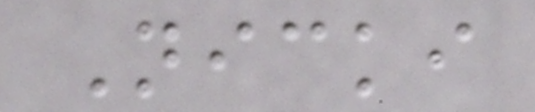Nicki
